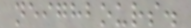neighbours.
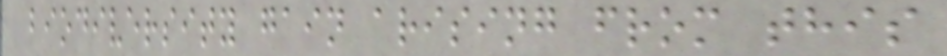biodiversity gain arising from this
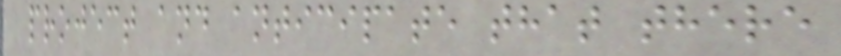project and anticipate that there
